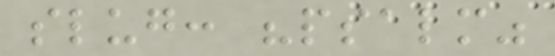slug: "psalm"
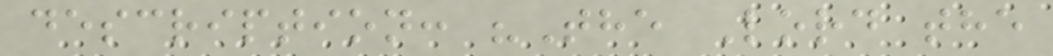description: "The Lord the
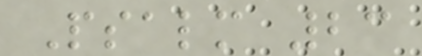Psalm 23
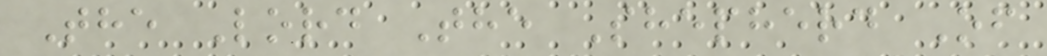The Lord The Shepherd Of
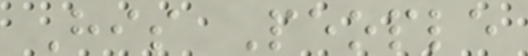His People
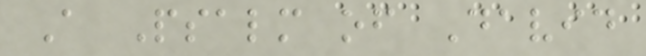A Psalm of David
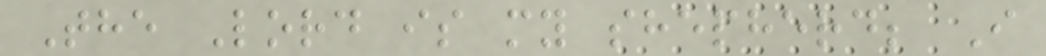The Lord is my shepherd; I
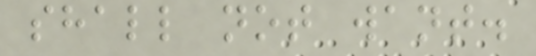shall not want.
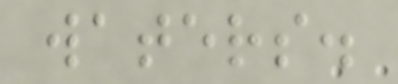waters.
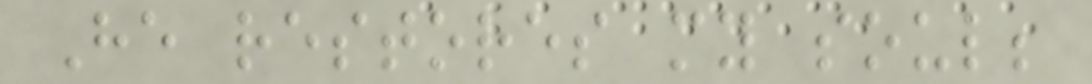He restores my soul;
